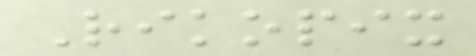Rikopix
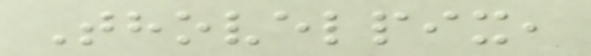Thovelpix,
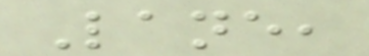Lane,
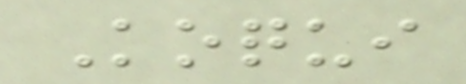Koqui
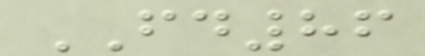FD86
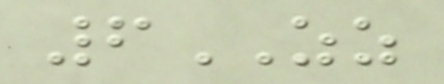6ZZ
